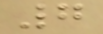7
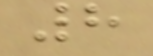8
